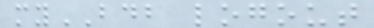myBDB logout
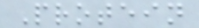Protein
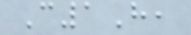C1H,
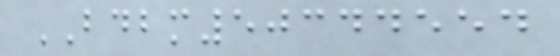BDBM50344554
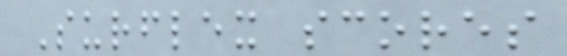Surflex scores
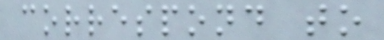correspond to
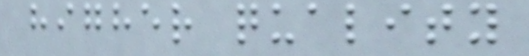higher quality
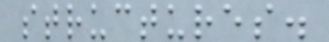structures.
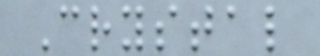Crystal
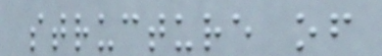structure of
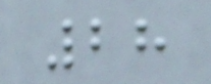28
